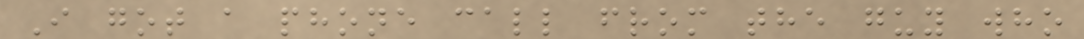I got a phone call from the guy who
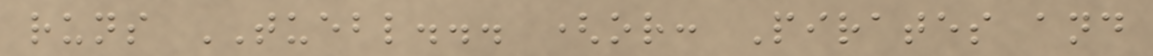runs TUEBL... (or: Pirates and
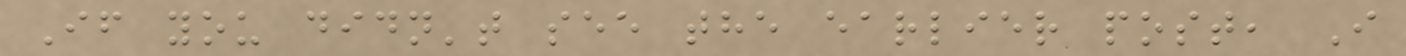If you didn't see the earlier post, I
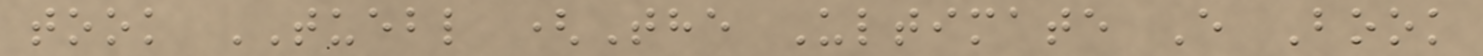took TUEBL (The Ultimate E Book
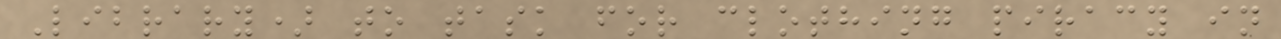Library) to task for clothing piracy in
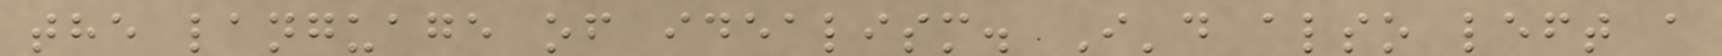the language of idealism. I'd also left a
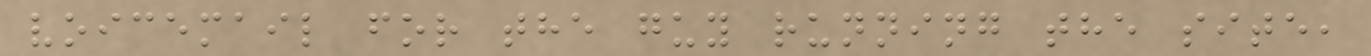voicemail for the guy running the site,
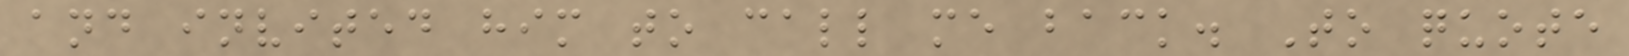and invited him to call me back. To quote
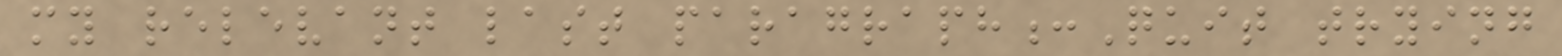my relevant last paragraph:Quit trying
